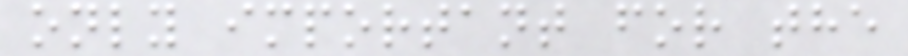only important for the
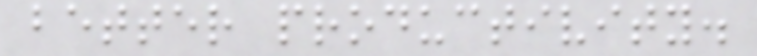better productivity.
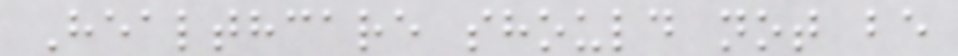Healthcare should not be
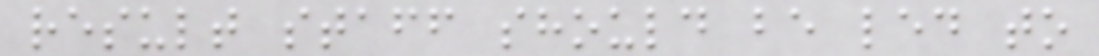result staff should be led to
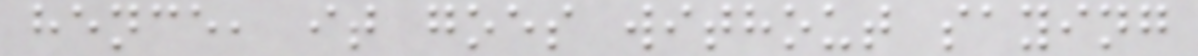hence, it goes without saying
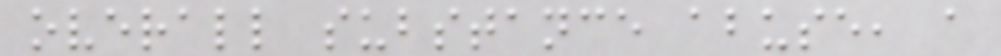overall substance abuse, a
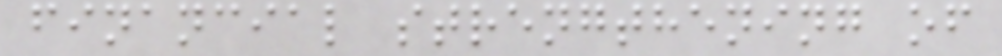financial strengthening of
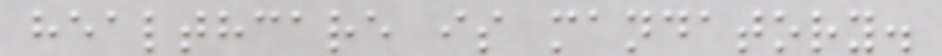healthcare is mandatory.
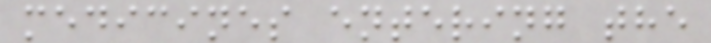medicines entering the
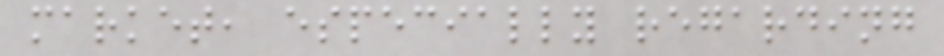market, especially regarding
